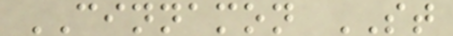CINNAMON ST
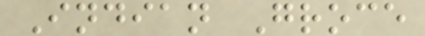Indian Groce
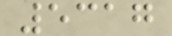5317
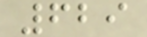629
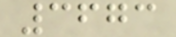3673
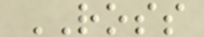ROSS
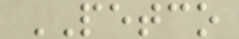PETCO
